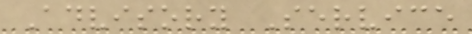Advisory Service
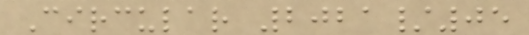Circular 2021/05
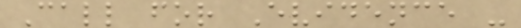Call for Evidence -
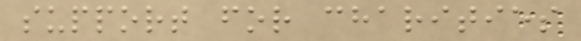support for charities
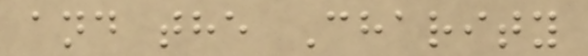and the Charity
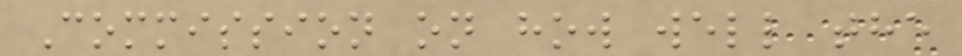Commission on how well the
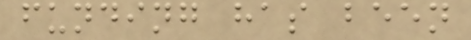funding has been
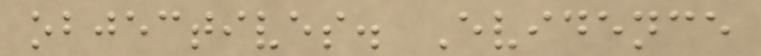objectives. Evidence
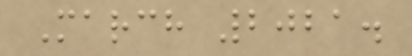March 2021.
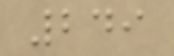249
